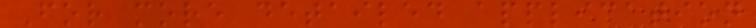For more detailed application
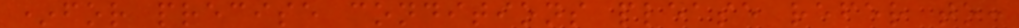*for precise conditions please refer to:
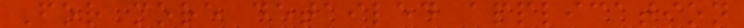For more detailed application
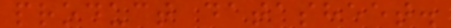product datasheet.
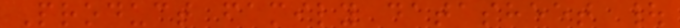Product family datasheet |
